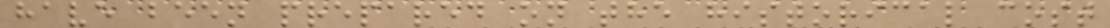have been prepared on the historical cost
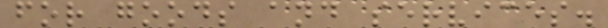for goods and services.
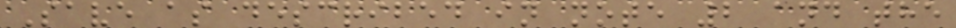Save as described in note 2 and the
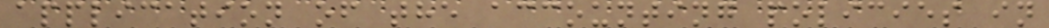application of the accounting policies in
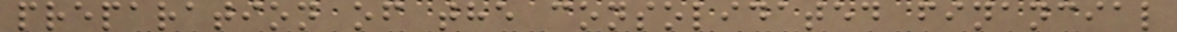preparation of the consolidated financial
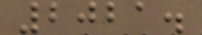2021.
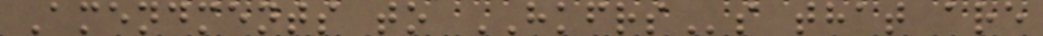Amendments to HKFRSs that are
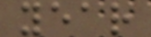year
